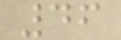46
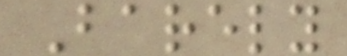Barely
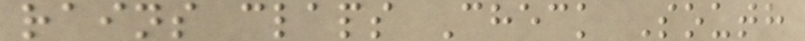rains claps Check South
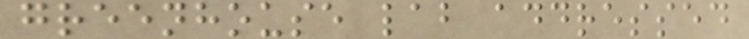greenhouse lab addressed
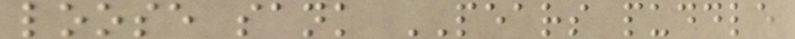loose sank PEARS puddle
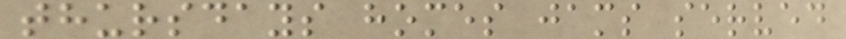thursdays homes jams served
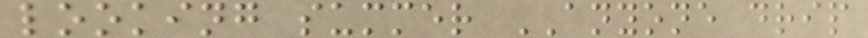looking summer ANYONE drip
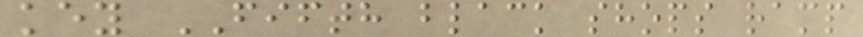key FIFTH black shops ramp
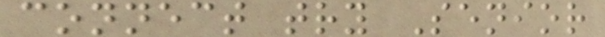connect try Senior
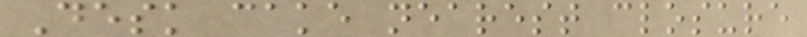Desk cake nearest closure
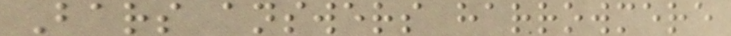Bars answers harrowmere
